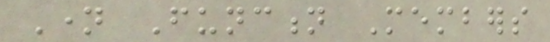Name Function Members
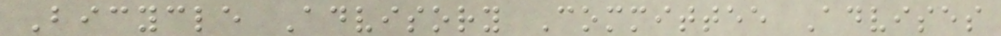Bicycle Advisory Committee Advises
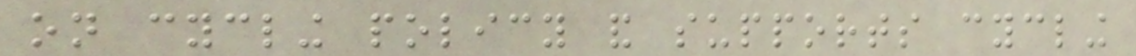on cycling policy and supports cycling
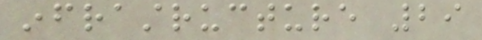infrastructure 29
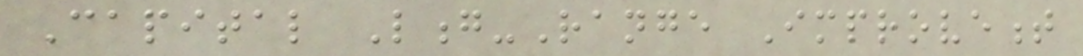Capital Long-Range Improvement
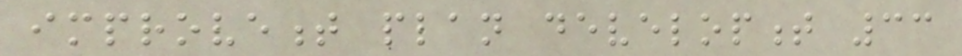improvement plan development 33
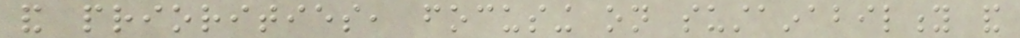and priorities, focusing on sustainability and
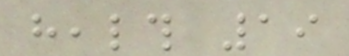health 19
